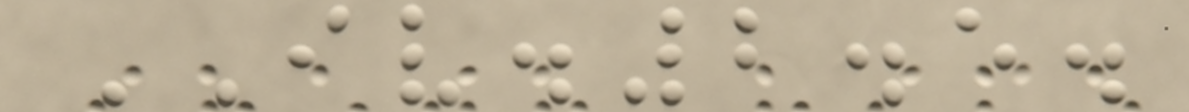IV.2.5.
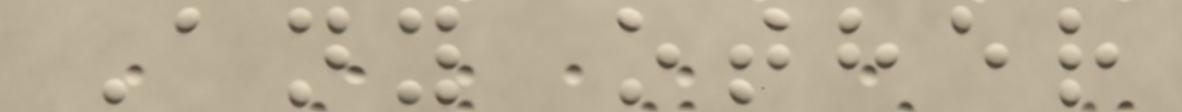Any other
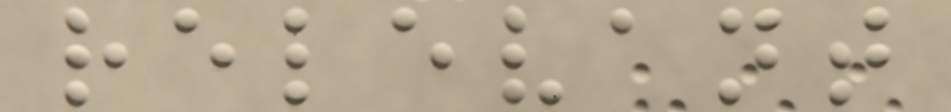relevant
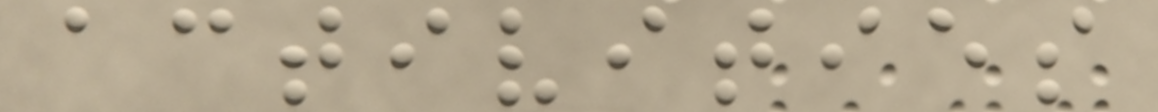activities
